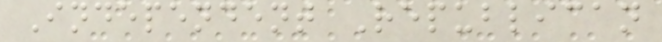Independent Republican
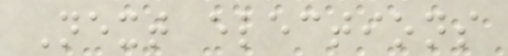Next elections
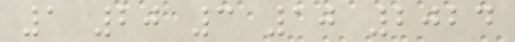1 20 3 10 2024
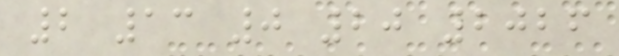2 13 0 20 2026
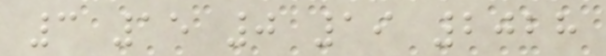3 15 0 19 2028
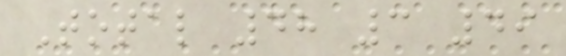Total 48 3 49
